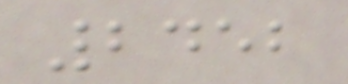2452
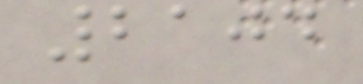2104
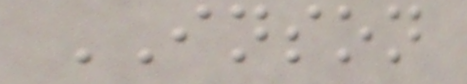INSON
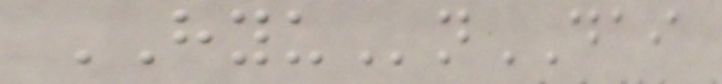HYUnDAI
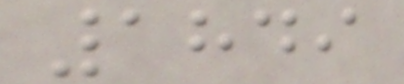1849
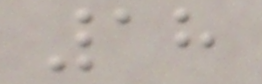18
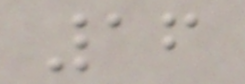16
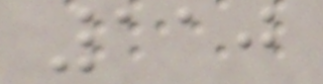110
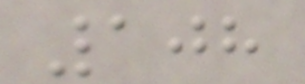108
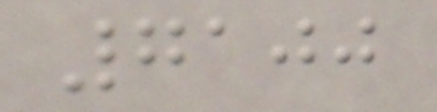7100
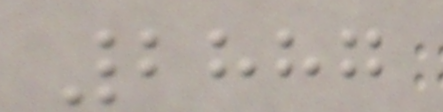2887
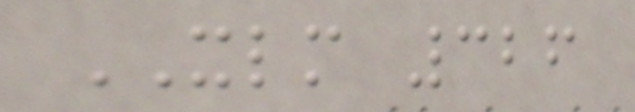XLM 326
